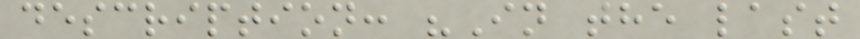description: "In the last
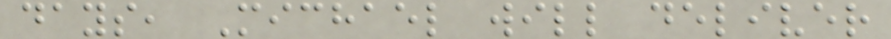days, Michael will deliver
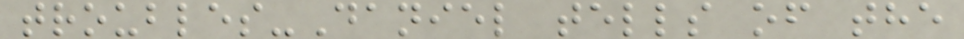troubles-Daniel tells of the
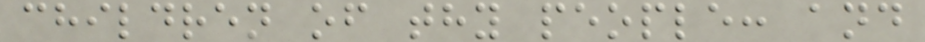children of thy people: and
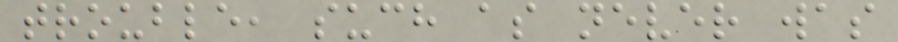trouble, such as never was
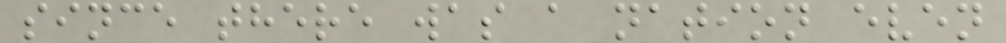since there was a nation even
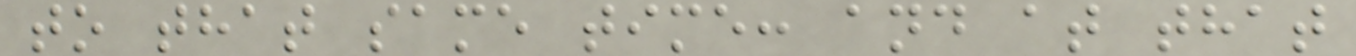to that same time: and at that
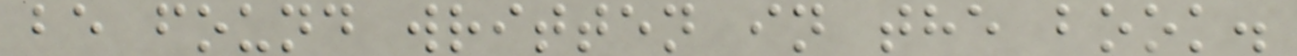be found written in the book.
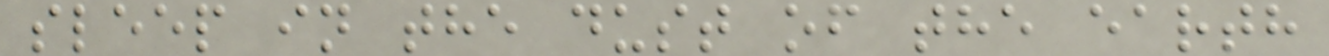sleep in the dust of the earth
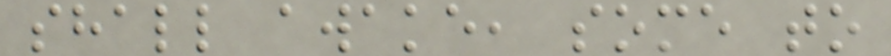shall awake, some to
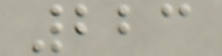223
